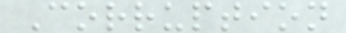Corruption
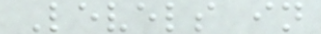Levels in
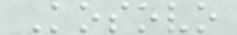Kosovo
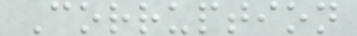Corruption
